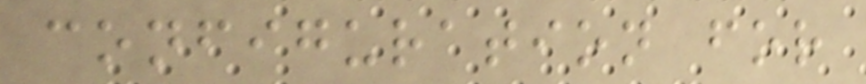configuration for
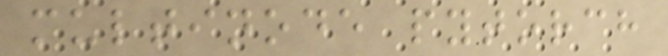multinode pytorch
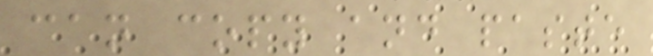can copy and paste
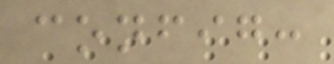config:
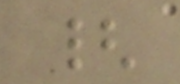{
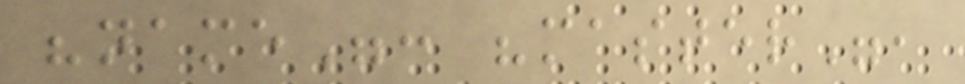"name": "master",
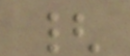{
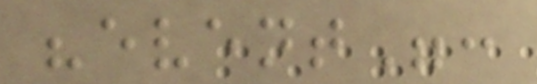"event":
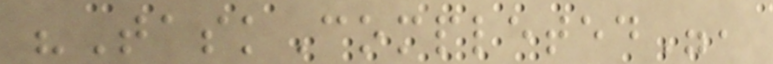"TaskCompleted",
